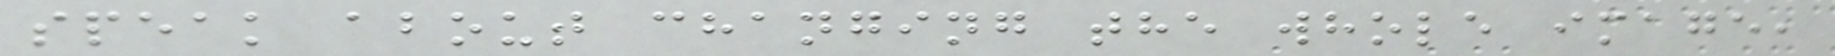speak about changing the whole image,
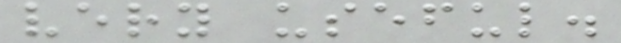very useful.
